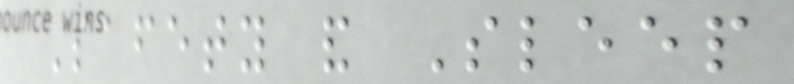Safety and Sleep
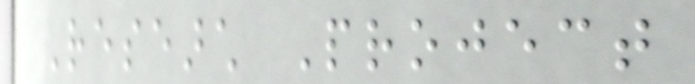Research Project
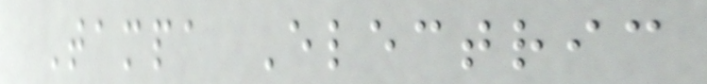Tampa Electric
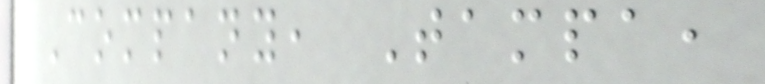Company, Tampa,
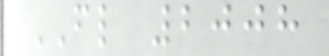FL 2008
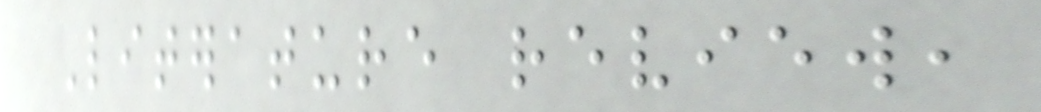Literature review,
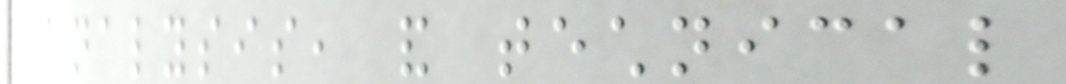analysis, and technical
